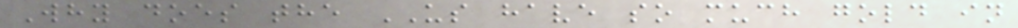Why does the US have so much gold in
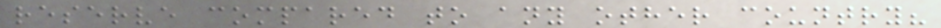reserve compared to any other country?
